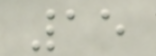15
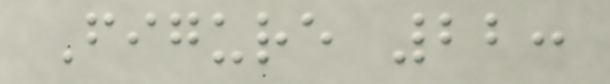Figure 22:
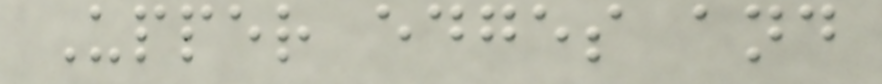Upper edges and
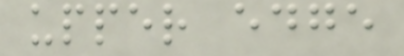upper edge
